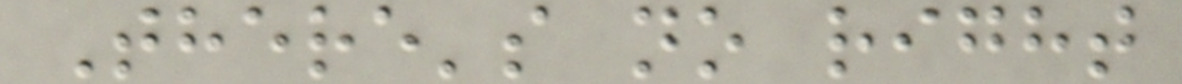There's no right
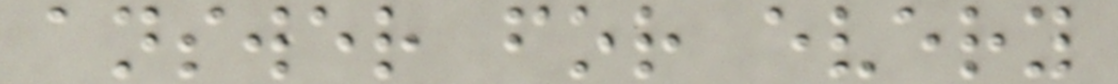answer for every
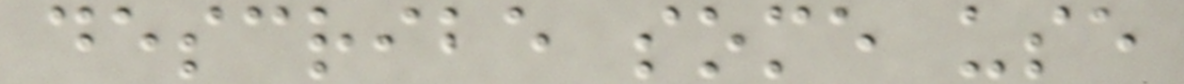describe some use
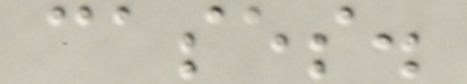cases.
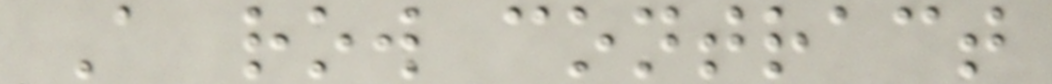A row contract
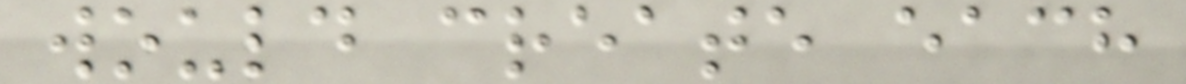would create each
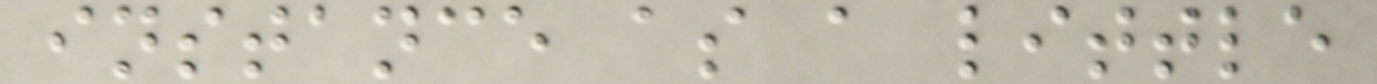instance as a little
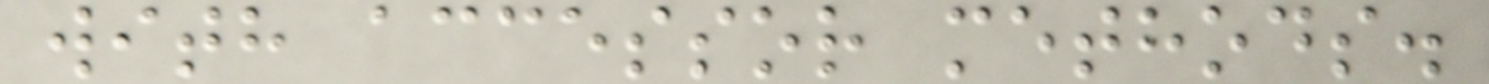with accessor methods.
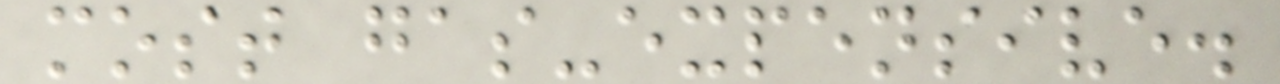most gas-expensive.
